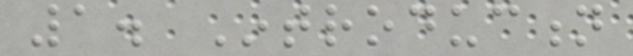1. Introduction
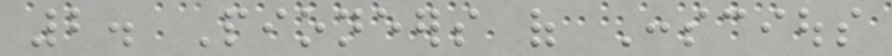2. Pioneers of Conscious
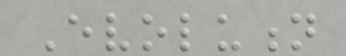Evolution
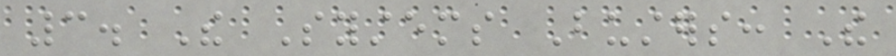3. The Systems Busters: The
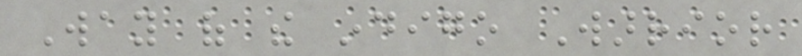Way of the indigo Warrior
